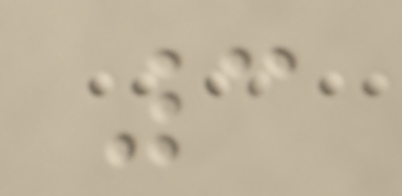3
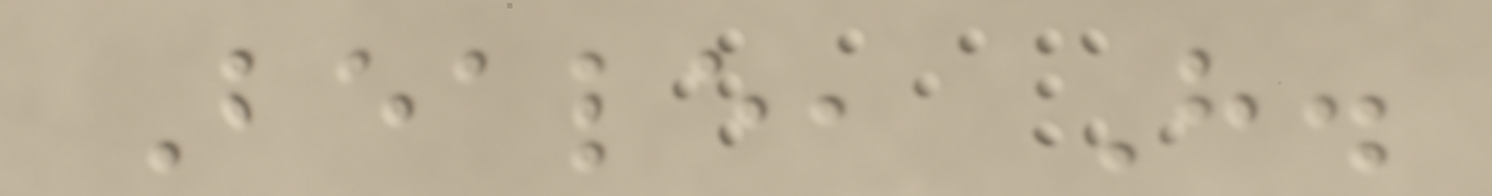Beale, H.
